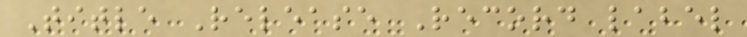Title Release Record label
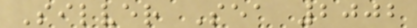Silver Sea 2002
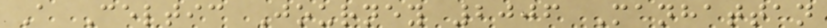A Celtic Journey 2006 Manhattan
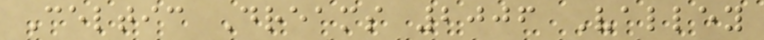Celtic Dreams 2006 Valley
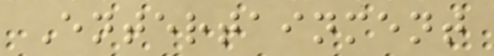Entertainment
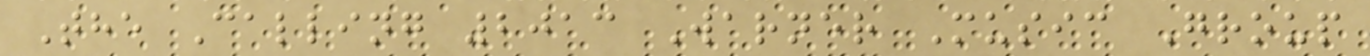The Calling 2013 Warner Music Group
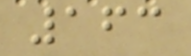163
